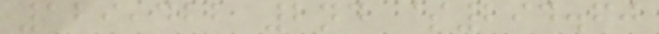129,422 2nd $294.60
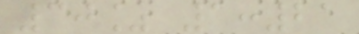30% 1:21
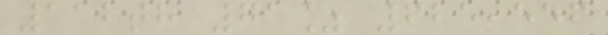112th 71% 625,556
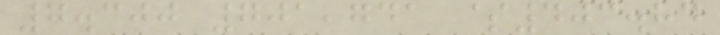7.300 701,741 $403.84
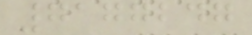7177247
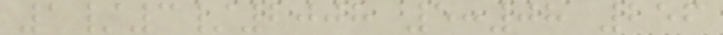1/3/2008 5:08 256
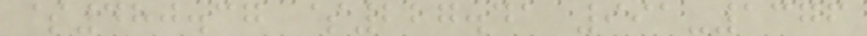$480.37 $227.41 991-1376
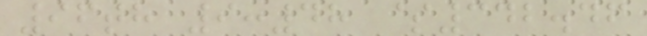96th 9:48 $342.46
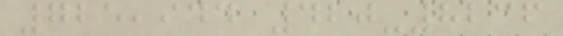725,944 420-8236
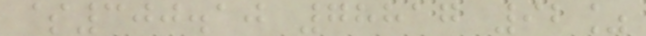$300.10 78817 92%
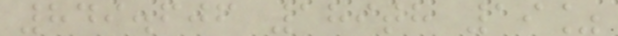849.606 189th 19%
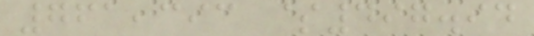761,393 $497.94
